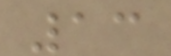13
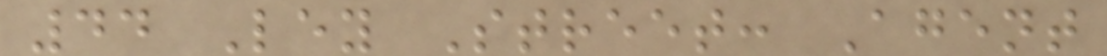44 Ley Street: Agent
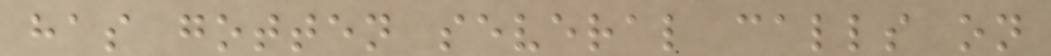has gotten several calls on
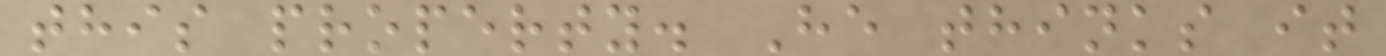this property. He thinks it
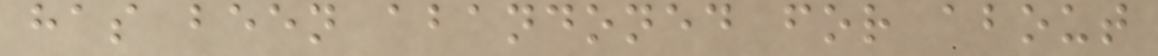has been abandoned for about
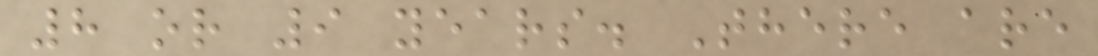8 or 9 years. There are
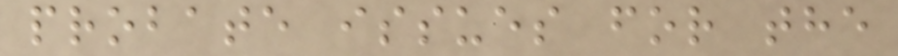probate issues for the
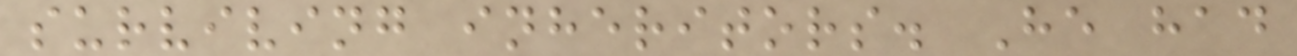surviving inheritors. He had
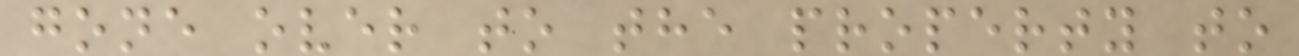gone over to the property to
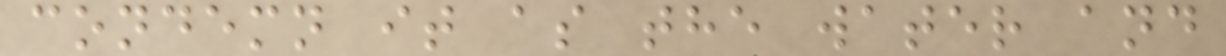condemn it as the water and
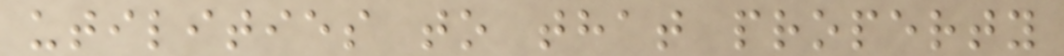utilities to that property
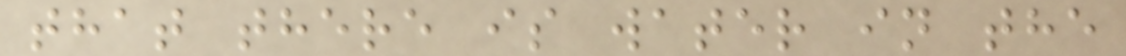that there is water in the
